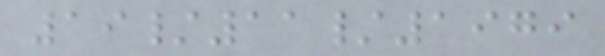19/11/1979
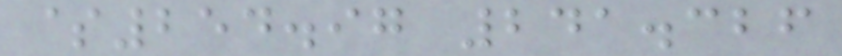$254.97 241.326
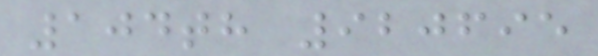104th 920695
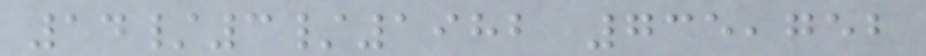14/3/1982 735,752
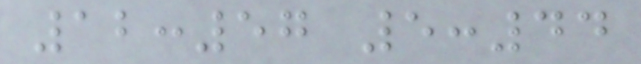12:57 5:44
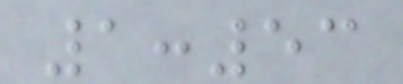1:53
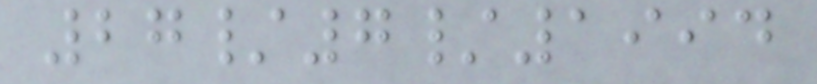27/7/1994
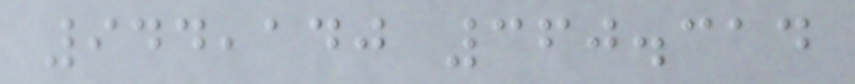944,140 360.314
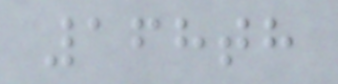168th
